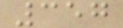357
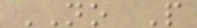NO P
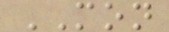MON
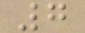7
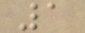1
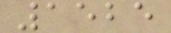1525
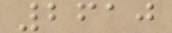2610
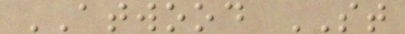ATWOOD ST
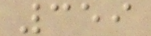359
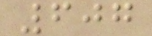607
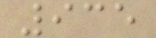935
